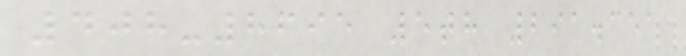408-8695 5th 291.351
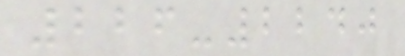226-2240
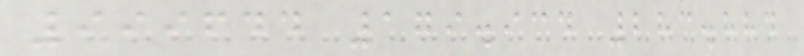999644 179.934 283.884
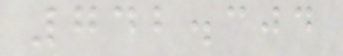742.304
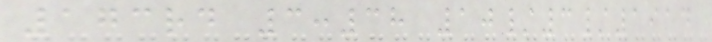173rd 3:38 10/3/1914
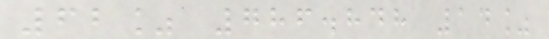62% 786.848 14%
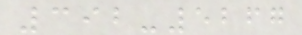392-5267
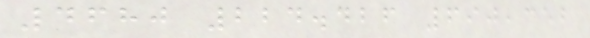4680 224.426 690,352
